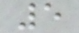5
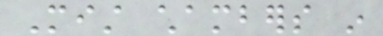Mist chambers in
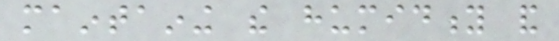maintaining the humidity and
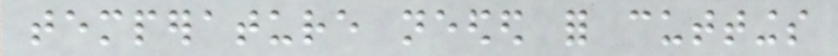temperature needed for cuttings
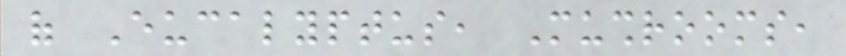of Eucalyptus, Mushrooms,
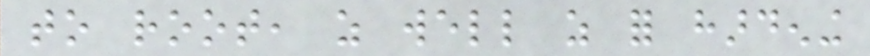to root, as well as for hardening
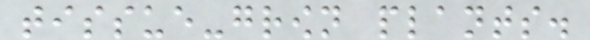tissue-grown plants.
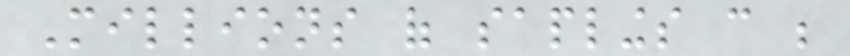Millions of saplings can be
